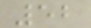52
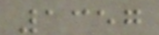1357
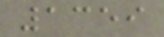1359
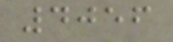4056
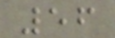56
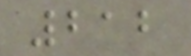212
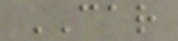CAR
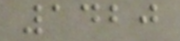1420
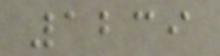1239
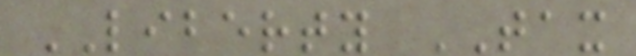LIBERTY TAX
